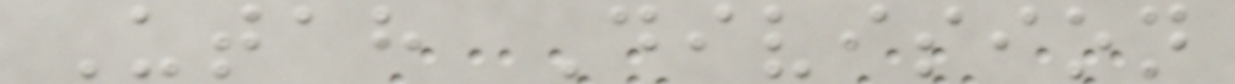Utah Division
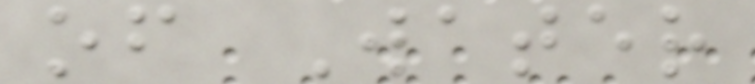of Water
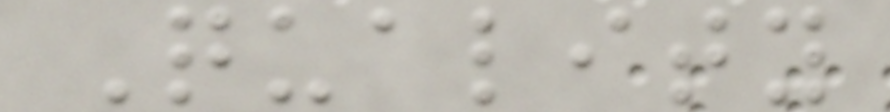Quality
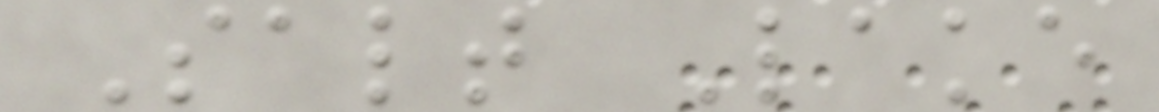Salt Lake
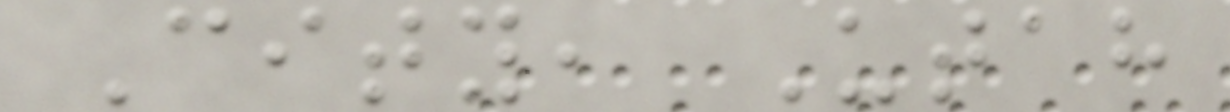City, Utah
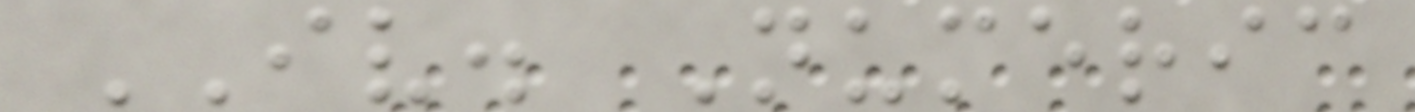IV. Numeric
